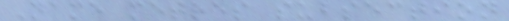Name metres subsection
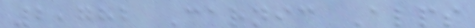2,782 Carnic Alps
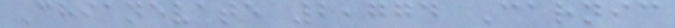Chianevate 2,774 Carnic
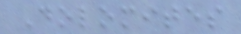Dolomites
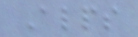Alps
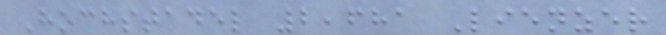Hochstadel 2,681 Lienzer
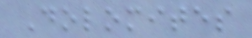Dolomites
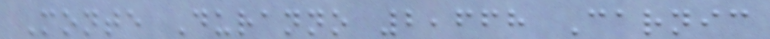Monte Duranno 2,668 Carnic
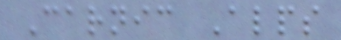Carnic Alps
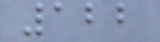122
